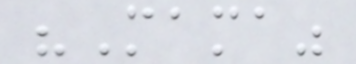"Mama"
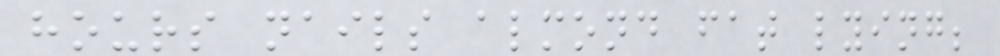hours nails almond fat lying;
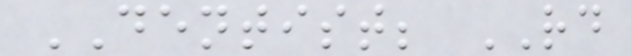DENTIST; RD
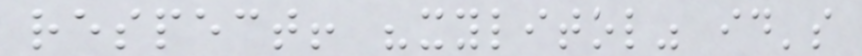respect! "xylitol" id's
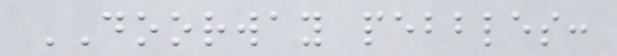DOORWAY pebbles:
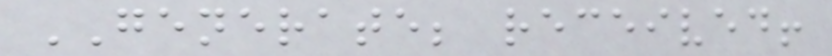GENERATE; received!
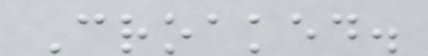Croaked.
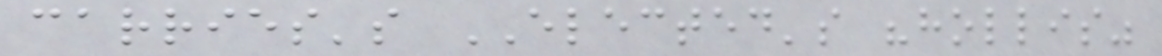carries's ELECTED's "hollis"
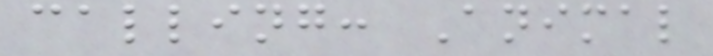calling: Animal
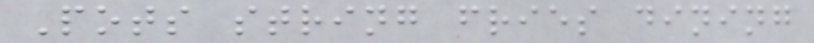Pots string fries dining
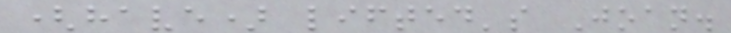(have) lifted's Joan.
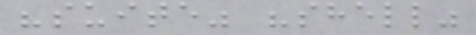"suite" "shell"
